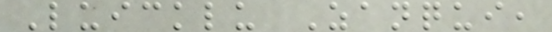Luicklu Zanqui,
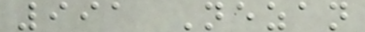991 Nezan
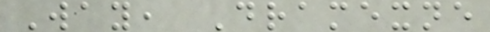Way, Dramexne
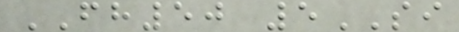FH50 5SI
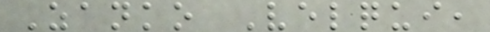Zanko Velqui,
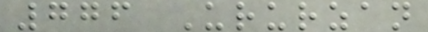776 Ururzan
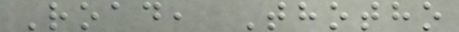Road, Thotho
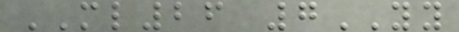ML26 7YY
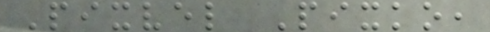Pixvel Pixko,
